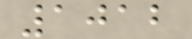1012
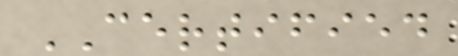CERTIFIED
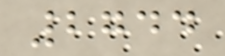2744
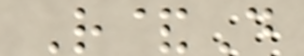R&D
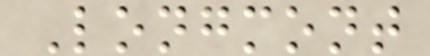Longmont
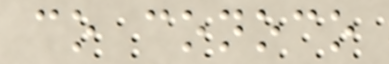co conoco
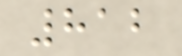812
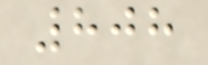808
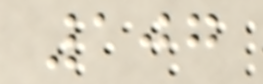107
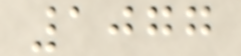1077
